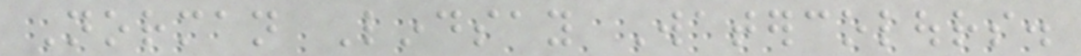Norman Lindsay Watercolours.
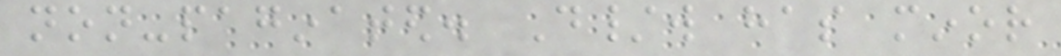non-paginated. D/w has minor
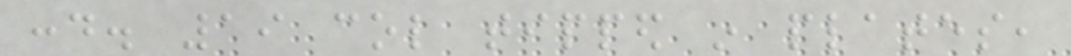cond. 19 col tipped in plates,
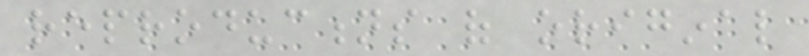reproductions of original
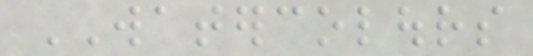WATERCOLOURS
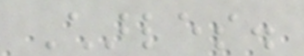Charles.
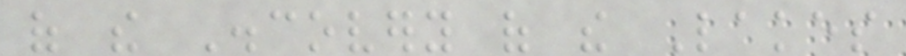of the Discovery of the Lakes
